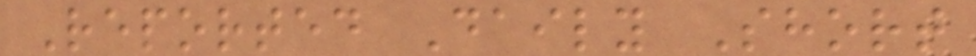Reported Daily Short
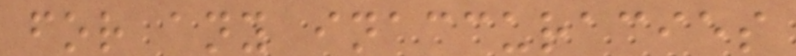for any inaccuracies
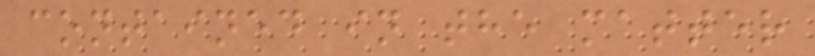contained in the matter
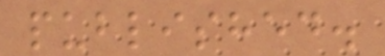published.
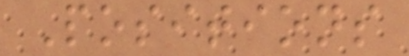Positions
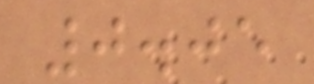0.05
